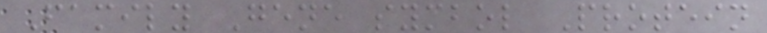Family Gene symbol Protein
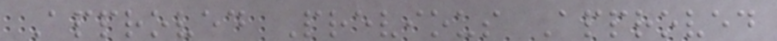Approved Previous Approved
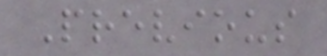Previous
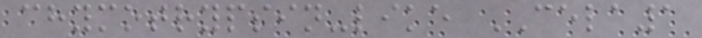chymotrypsin-like CELA1
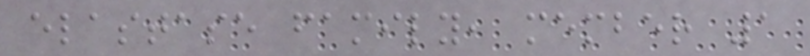elastase family, member 1
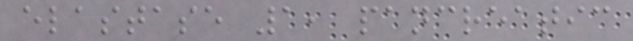elastase 1, pancreatic
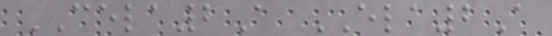CELA2A ELA2A
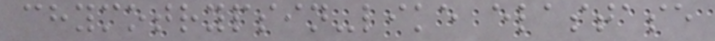chymotrypsin-like elastase
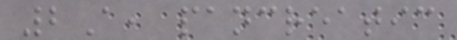2A, pancreatic
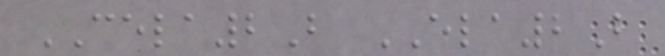CELA2B ELA2B
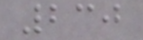230
